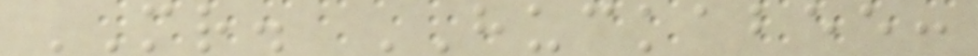MR. HUCKABEE:
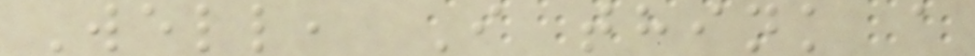Well, I think a
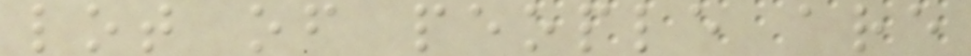lot of people are
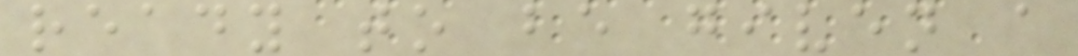ready to be given a
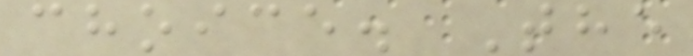choice. The
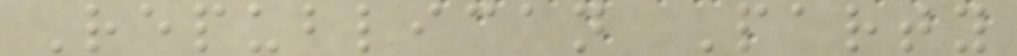Republican Party
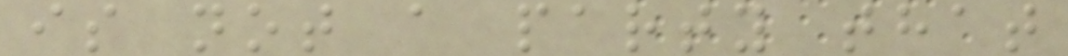is not a party that
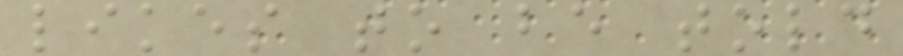likes to be told
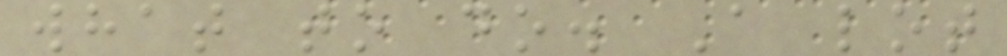what to do. A lot
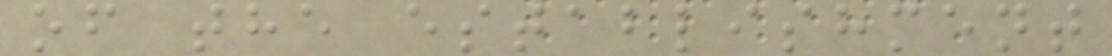of the establishment
